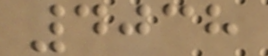4038
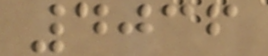4036
